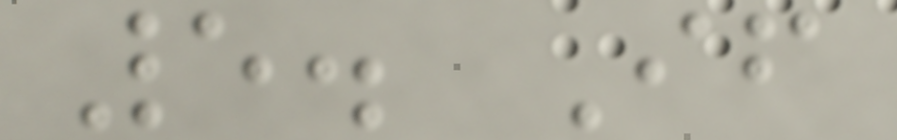5. If
